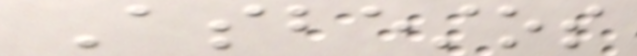Asbestos
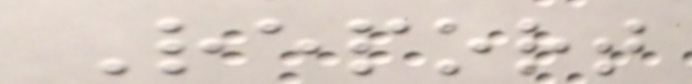Report
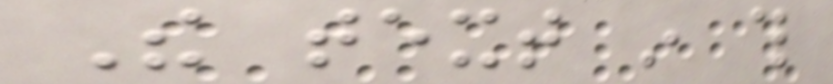The text in this
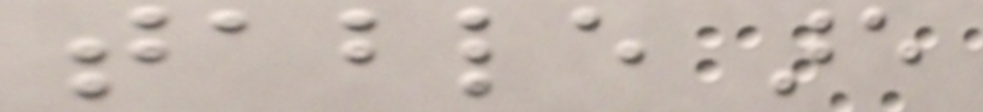table are
